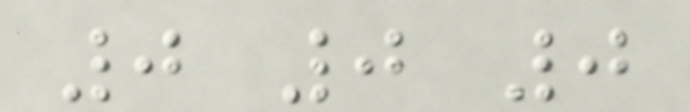0 0 0
